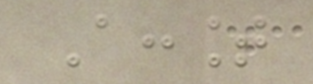Account
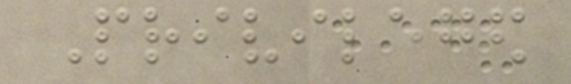Privileged
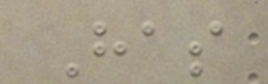Has
